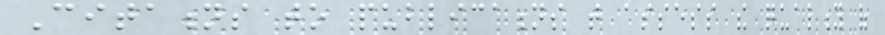Citations to publications that assess the quality of
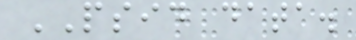PSID data.
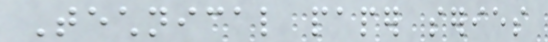Technical paper series
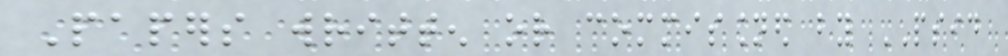Papers written or commissioned by PSID
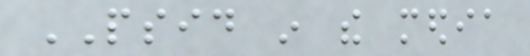PSID in the media
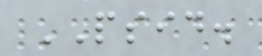PSID.
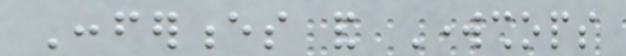Conferences and Workshops
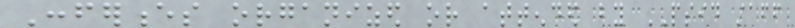Conferences organized or attended by PSID staff
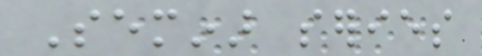Seminar series
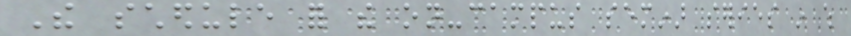The schedule for the on-campus seminar series in which
